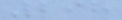298
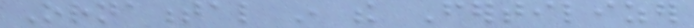Ornamental in the Fertilizer
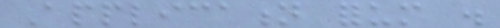Application forum .
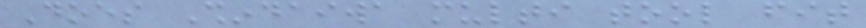Does Shindaiwa multi tool fit
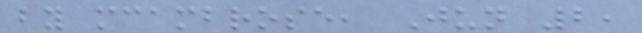by mcambrose, Jun 2,
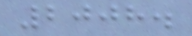2008.
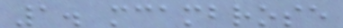1. mcambrose
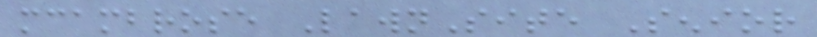mcambrose LawnSite Senior
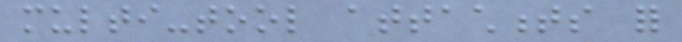multi-tool attachments for
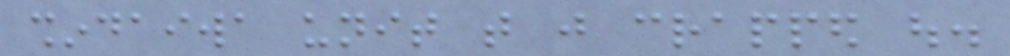shindaiwa unit that just crapped out.
